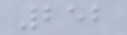252
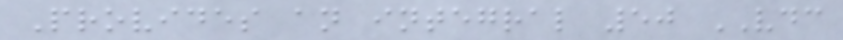Provides an integral 50 VDC
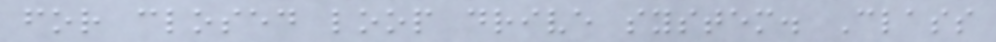for closed loop drive system. Class
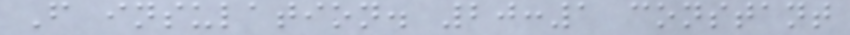F insulation. 20:1 constant
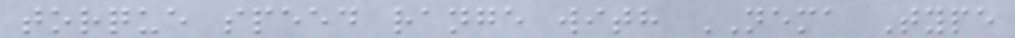torque speed range with NEMA Type
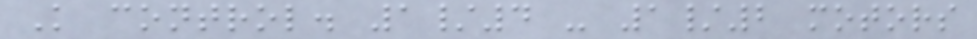K control. 1/4 - 1/2 motors
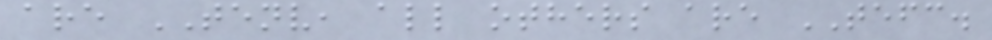are TENV, all others are TEFC.
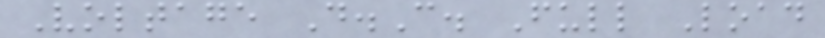Voltage D.C. Full Load
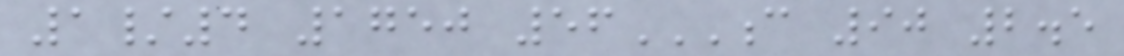1/4 1750 56C 90 2.5
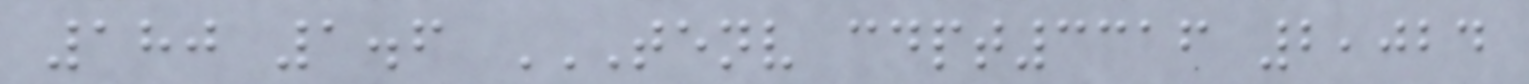180 1.6 TENV CDPT3316 2,024
